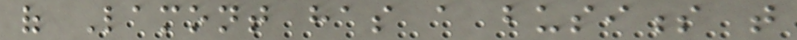of Lamont has a business that
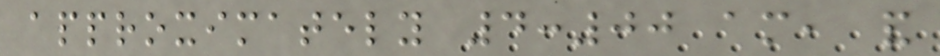approximately 4:00 am, and
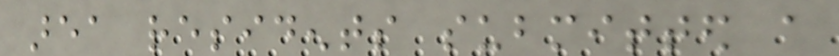area residents submitted a
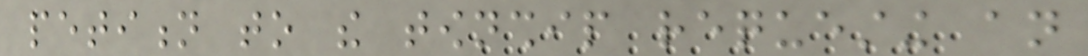petition to the township requesting an
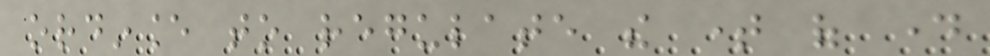ordinance to regulate the time of day
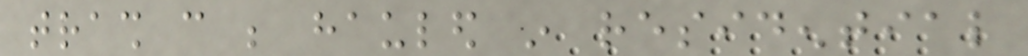trash can be hauled in residential
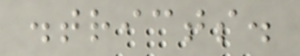districts.
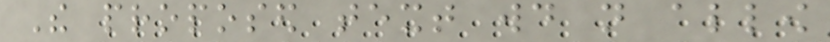The proposed text would not allow
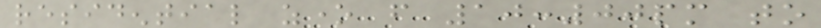residential zone from 10:00pm to
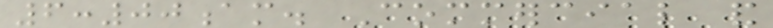6:00am. Commercial and
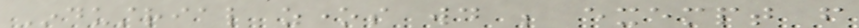Industrial zones would be exempt from
